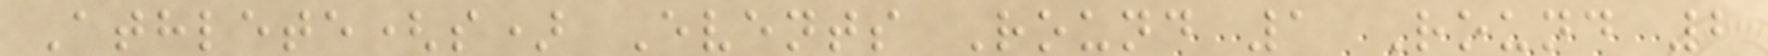Athlete(s) Events Round 1 Round 2
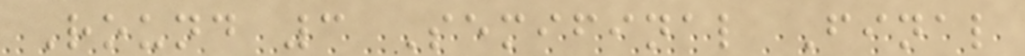Round 3 Semifinal Final
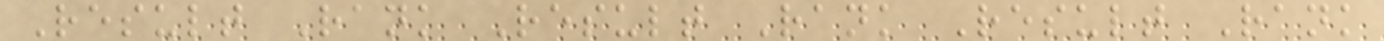Result Rank Result Rank Result Rank
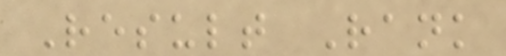Result Rank
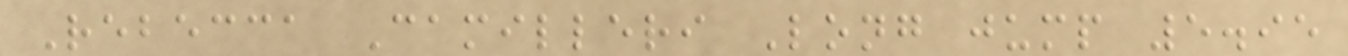Rebecca Camilleri Long jump 5.95
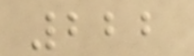222
